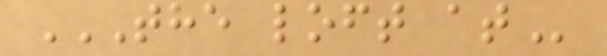THE LOFT AT
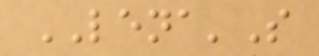LENA'S
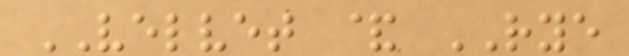VELVET & RYE
